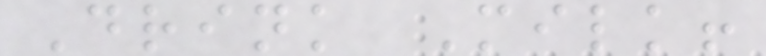Drink Milk!
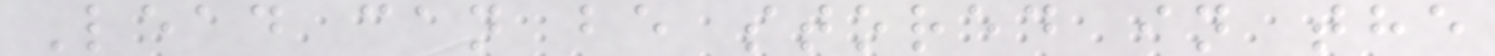Lead can be stored in the
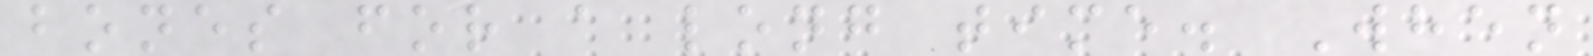bones for a long time. When
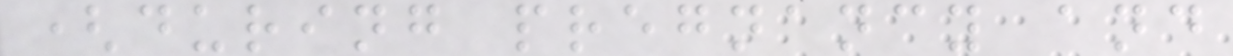(during pregnancy and
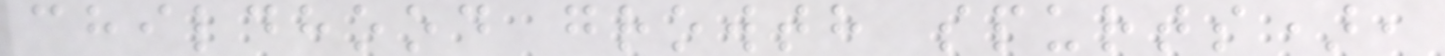childhood growth spurts),
